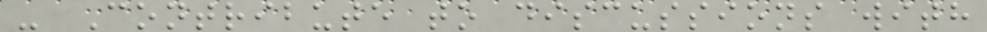- Contribute to discussions with
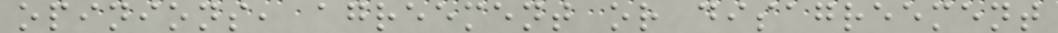opinions, agreement or disagreement
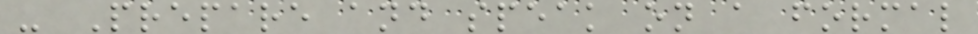- Prepare and speak on a formal
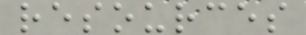resources
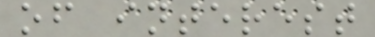of interest
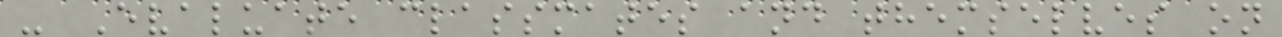- Evaluate classmates and themselves on
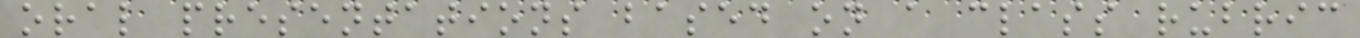oral presentations based on a class rubric
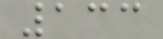133
